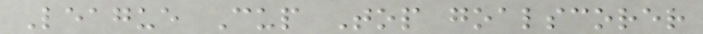League Cup Top goalscorer
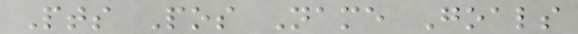Pts Pos Name Goals
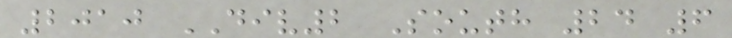2010 DIV2 South 24 6
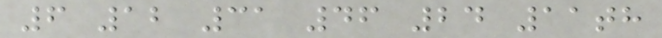6 12 31 46 24 11th
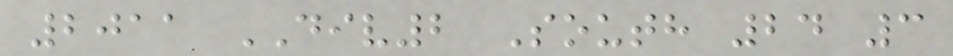2011 DIV2 South 24 3
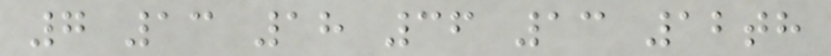7 13 18 36 13 12th
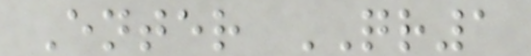Enter QR1
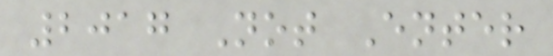2017 Not Enter
